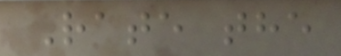Rate the
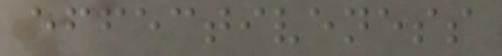effectiveness
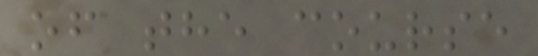of the course
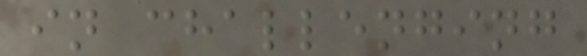in challenging
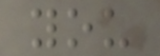you
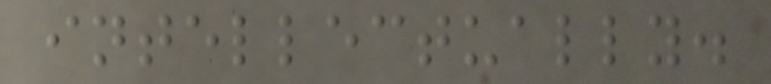intellectually.
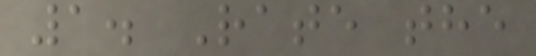1. Rate the
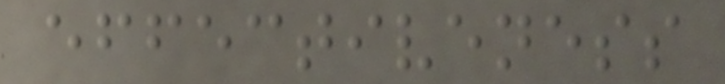effectiveness
